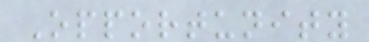Opportunity
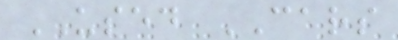USED CARS
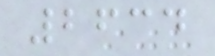2634
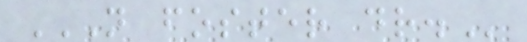N FOSTER DR.
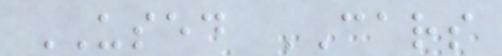USED CARS
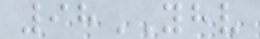98YHV
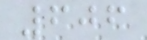606
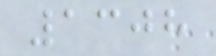1308
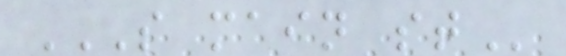S MAIN ST
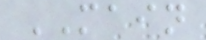MAIN
